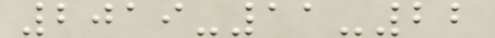2019-11-22
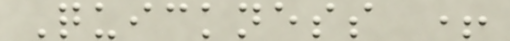Quickness +
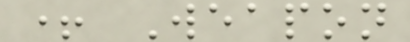+ Weapon
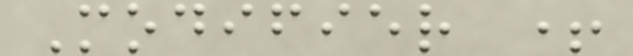Modifier +
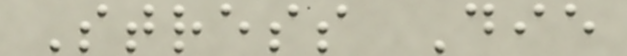Stress Die
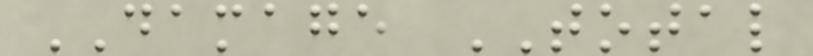DAMAGE TOTAL
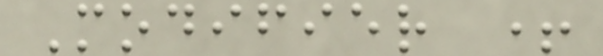Modifier +
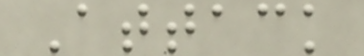Attack
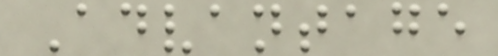Advantage
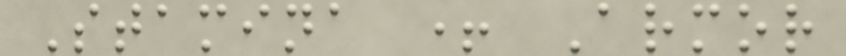Stamina + Armor
